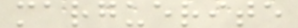marguerite
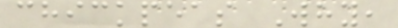chickpeas Why,
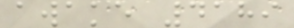awake 4189
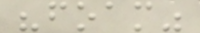"foam"
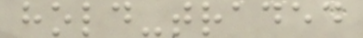hold-traded
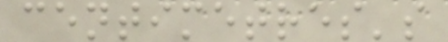centimetres's
